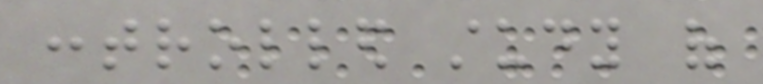controlled study of
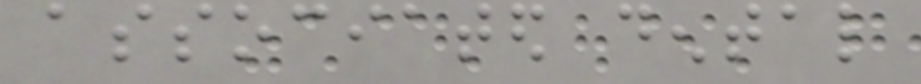associated dental
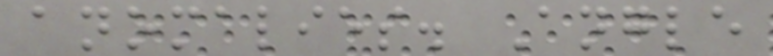anomalies. Angle
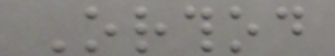Orthod
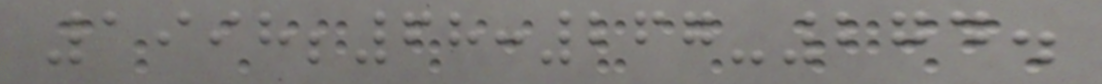1998;68:267-274.
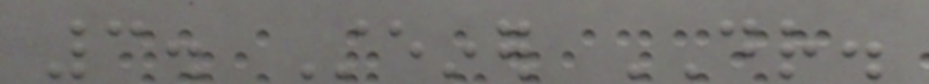3. Steiner DR.
